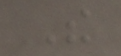The
